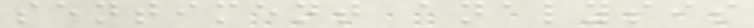sentiment analysis
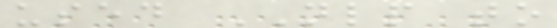used NLP to
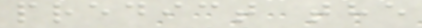predict the
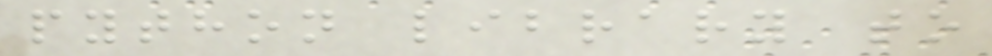python library to
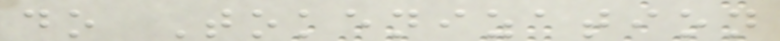do Tokenization
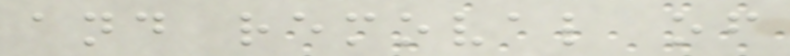and removal of
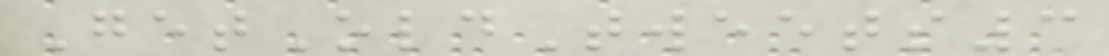GetOldTweets3
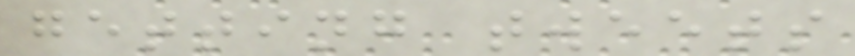getting tweets
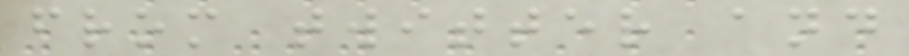from twitter and
